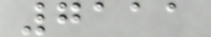7111
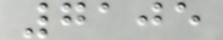7105
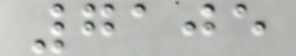7105
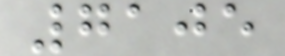7105
